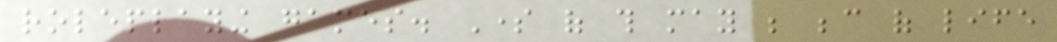roleplaying games. Some of this may be because of life
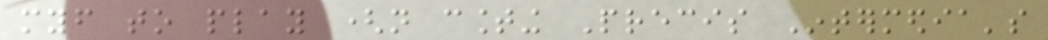myself to play (not counting Precis Intermedia's
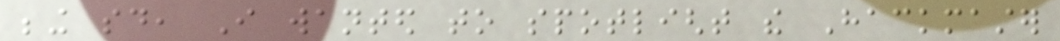being said, I wanted to spotlight the Hackmaster
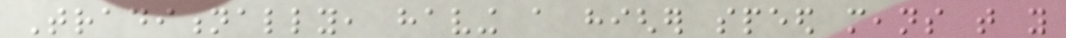Traditionally, having a higher speed means that you
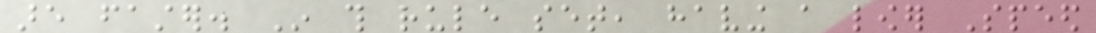are faster. In this rule set, having a lower Speed
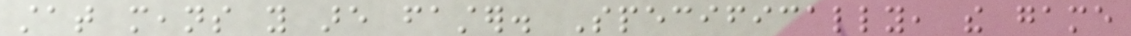stat means you are faster. Specifically, the game
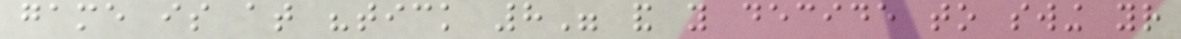game is at "tick 8" and you decide to swing your
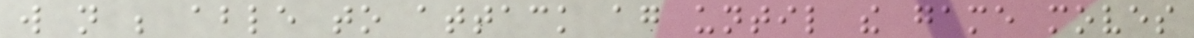will not be able to attack again until the game moves
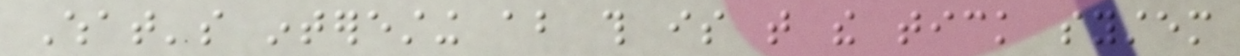What's interesting about this is that the tick system
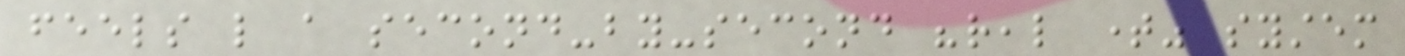feels like a second-by-second "real time" system
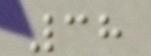38
